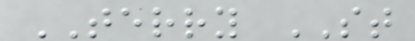TERRY ST
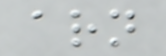arn
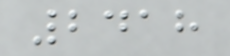2418
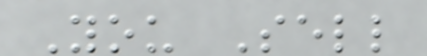You Sell
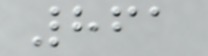861
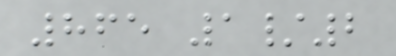865 1/2
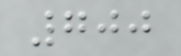700
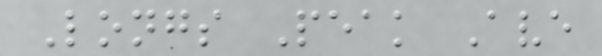Longs Peak Ave
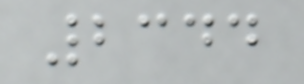2344
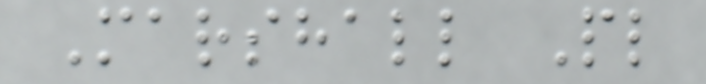Marshall Pl
